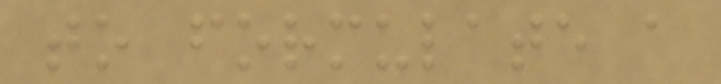to formulate a
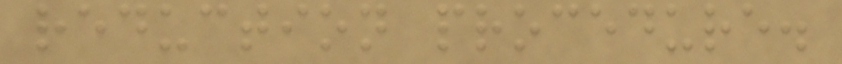reduction procedure.
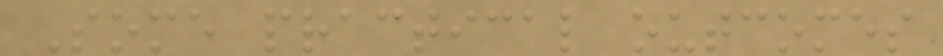Some practical outcomes
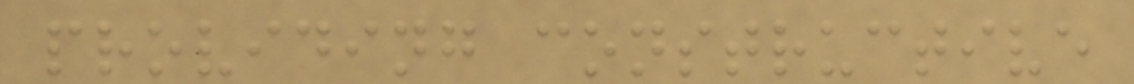providing constructive
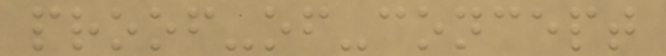proof-of-concept
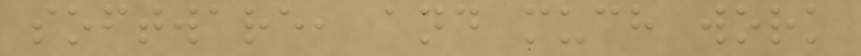software, and much work
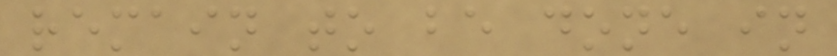remain to be done in
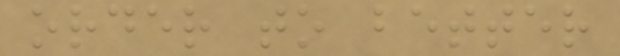order to better
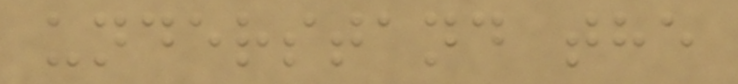understand the
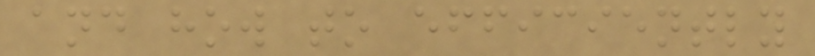and how to efficiently
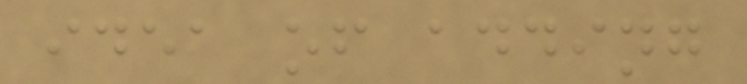idea of adding
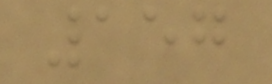157
